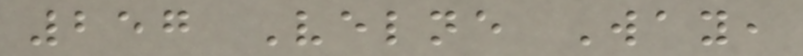257 Velne Way,
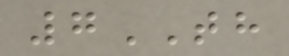7TH
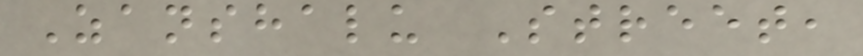Zanshalu Street,
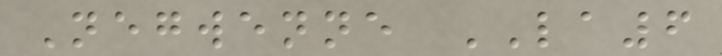Negwenne LA6
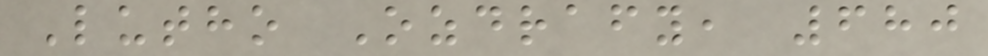Lutho Ozdrafy, 680
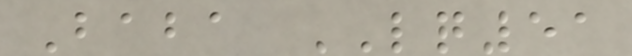Baba LQ51
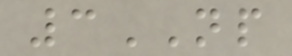3NP
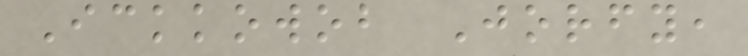Ickkowob Jorfy,
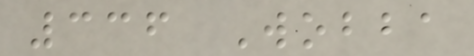336 Wobba
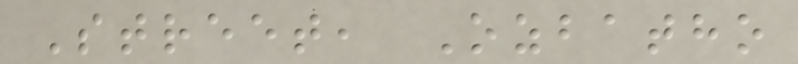Street, Ozbatho
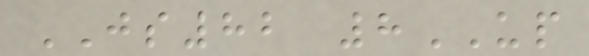JS82 8UP
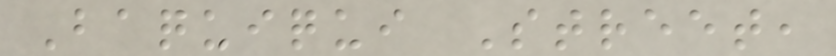Baquiqui Street,
